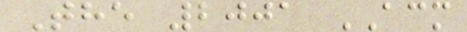The 2001 ACM
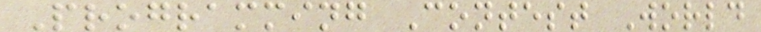Programming Contest World
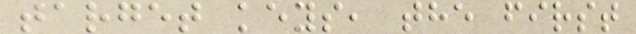target keys, the first
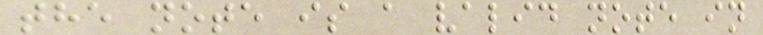the note is a valid note in
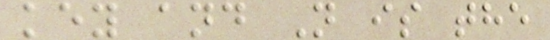key and N is the
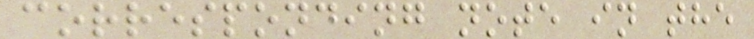corresponding note in the
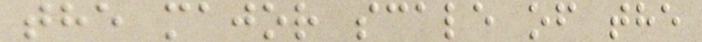the major scale of the
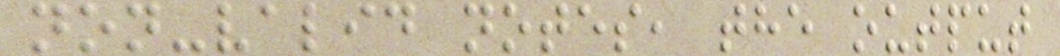non-valid notes, the output
